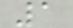1
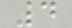4
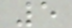5
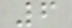6
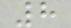8
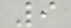9
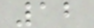12
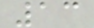13
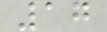17
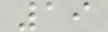19
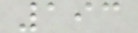193
